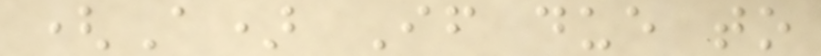(A) If due to
